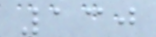130
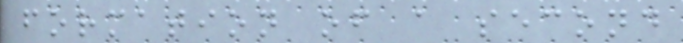formation of a second
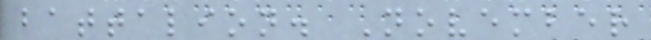battalion. November
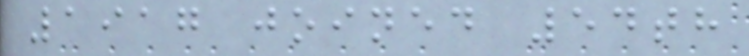1917 joined 54th
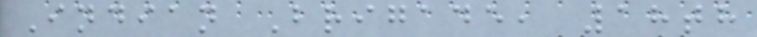Indian Brigade, 18th
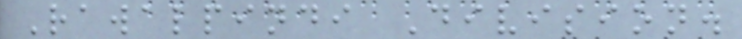Rawalpindi Division.
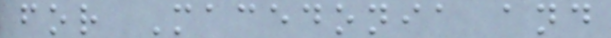for Macedonia and
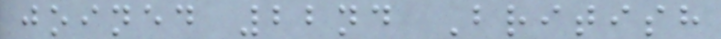joined 22nd British
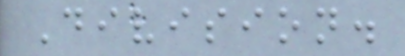Division.
